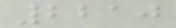2210
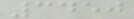3450
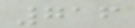716
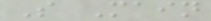S Main
